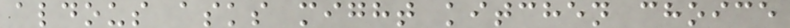aldous asks might kitchen choice
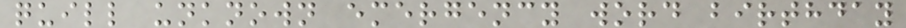quill unknown emergency word birthday
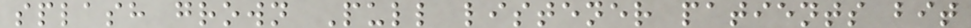splash grown Pull listener patients bit
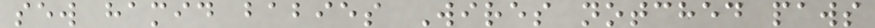sew hamid babies Wires notched paws
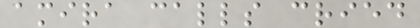amira calls cried
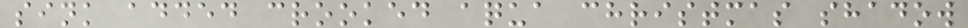sink added crooked aqua christmas shadow
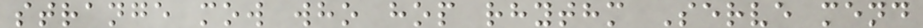strange mow who hop rhythm Serve mend
